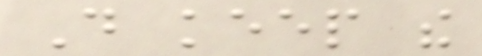Do keep the
